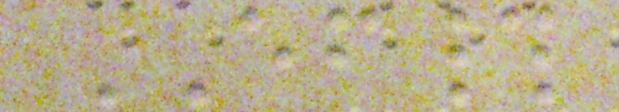EF#
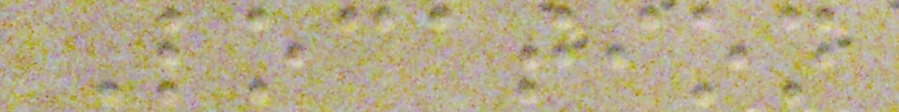Location
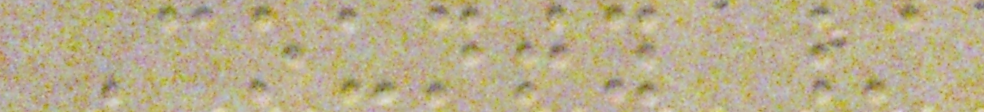County /
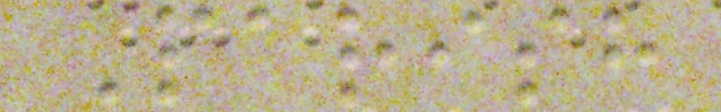Parish
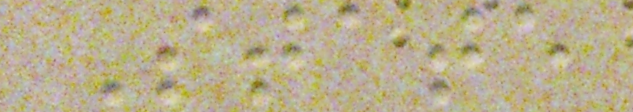State
